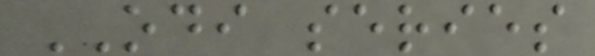ODI series
